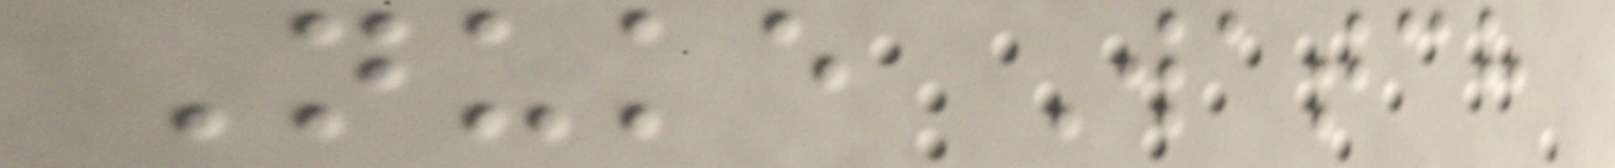Nuke Watch
